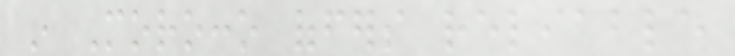in Morocco offers reliable
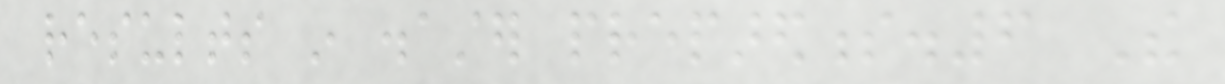results in disaster preparedness.6 The
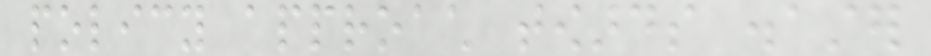policy approach towards disaster
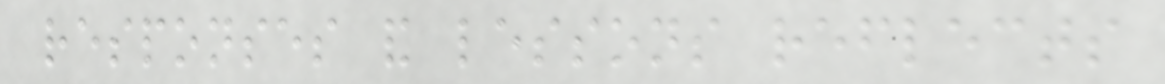responses and lessons reflects
